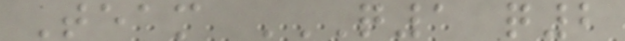Team Q1 Q2
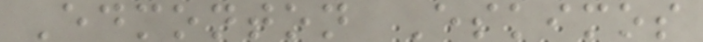Edmonton Eskimos
